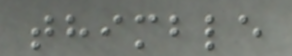thimble
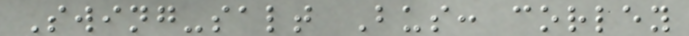Swing-salt Bus: corley
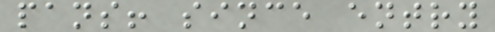pans! since entry
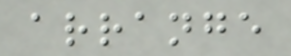arrange
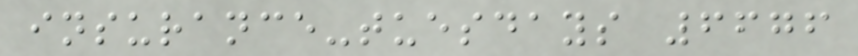insurance-tuesdays 6676
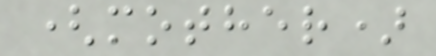(mother)
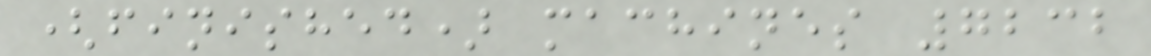(finished) machines 7232
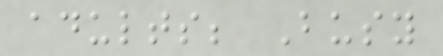adults; Busy
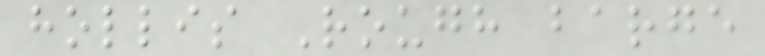hollis Rough barge
